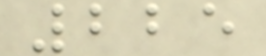225
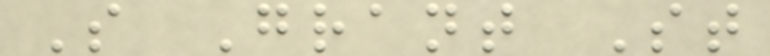S Grant St
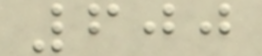600
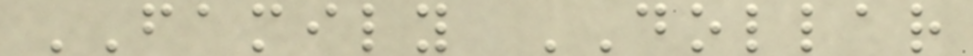FAMILY DOLLAR
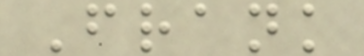Frank
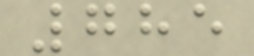785
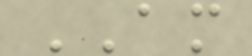AM
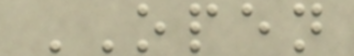OPEN
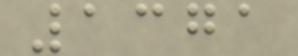1371
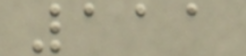111
